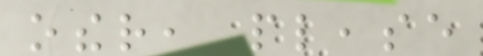other, please
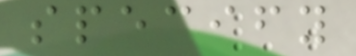specify
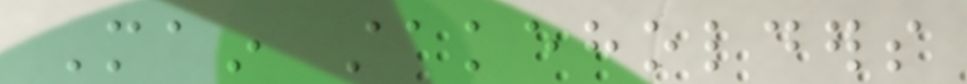Main stakeholders
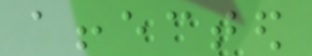affected
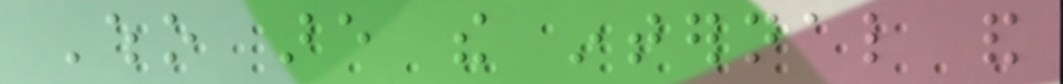Who are the internal and
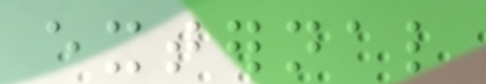external
